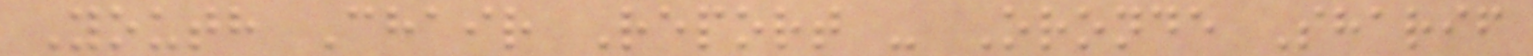Youth Chair Report - Oronde Sharif
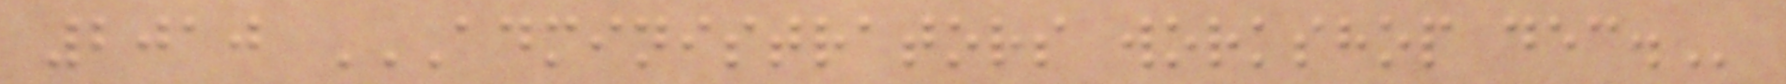2010 ADMINISTRATORS WORKSHOP DEC.
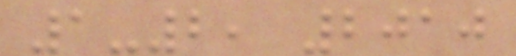1-2, 2010
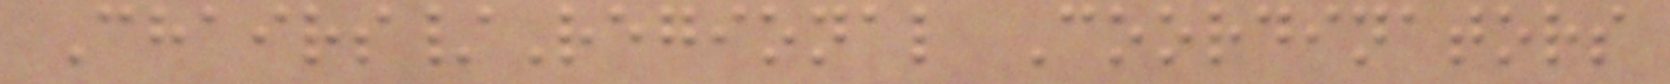Chairs/Regional Coordinators
